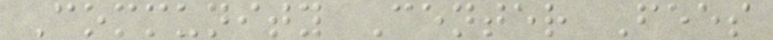Community Center Fees
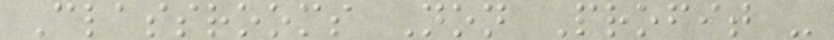Classrooms Non Profit -
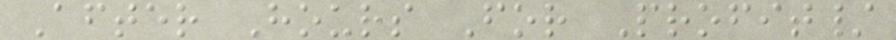After Hours For Profit/
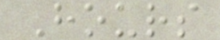Hours
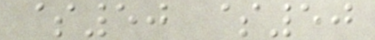$50 $50
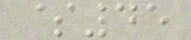$45
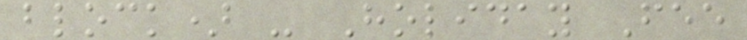block) - Holiday Fee
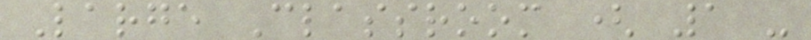Large Classroom ( 1 -
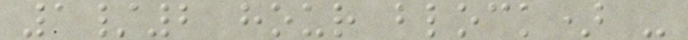1/2 hour block) -
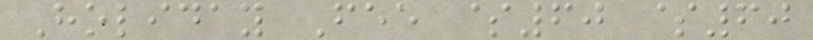Holiday Fee $60 $60
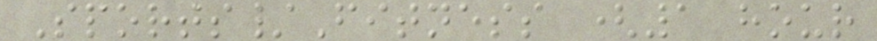Sports/Fitness (1 hour
